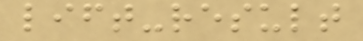lift-result
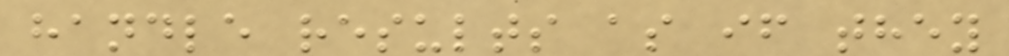handle results as if they
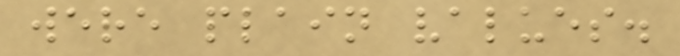were plain values.
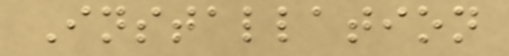Installation
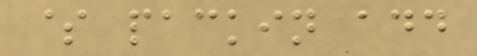$ packin add
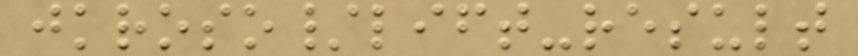jkroso/lift-result
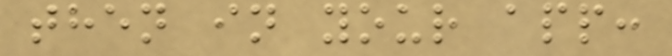then in your app:
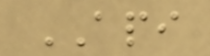API
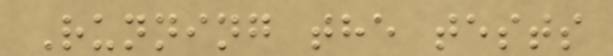Running the tests
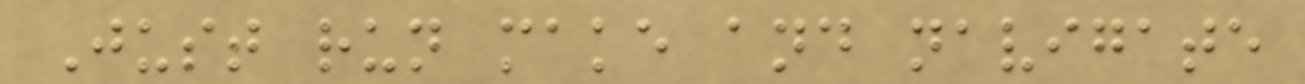Just run make and navigate
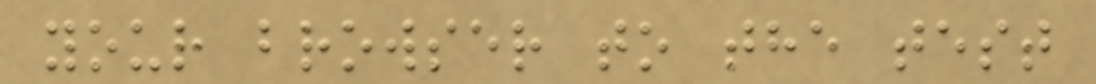your browser to the test
